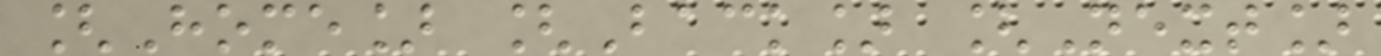[Home] [Back] [Next]
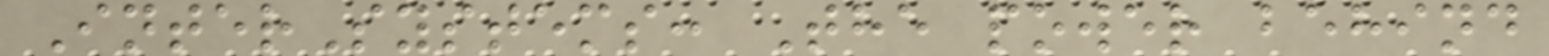InterSystems: The power behind
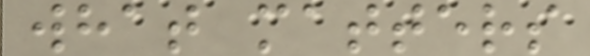what matters
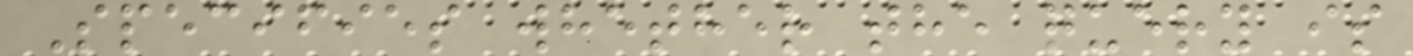Specifies whether the query is
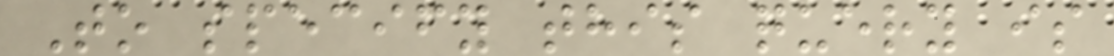To specify this query is
